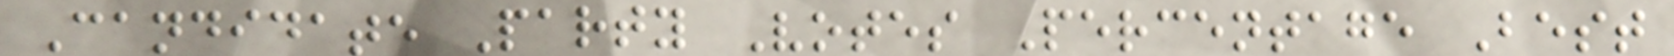Candidate Party Votes Percentage Best
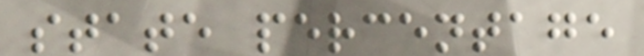state percentage
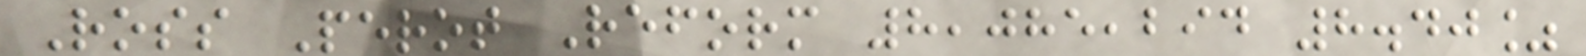Ross Perot Reform 8,085,294 8.40%
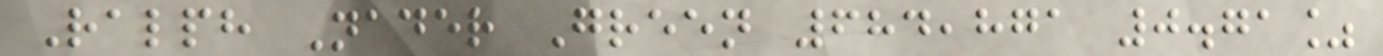Ralph Nader Green 684,871 0.71%
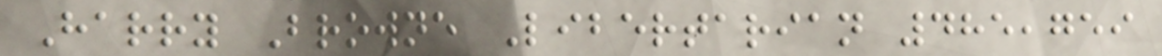Harry Browne Libertarian 485,759
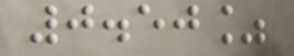0.50%
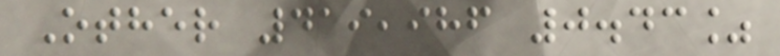Other 419,986 0.43%
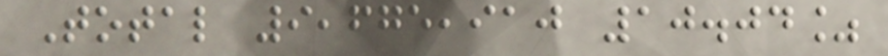Total 9,675,910 10.04%
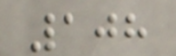108
